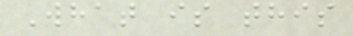What is this
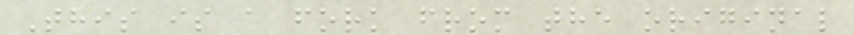This is a fork from the original
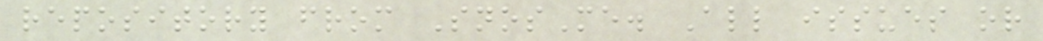repository from SnosMe. All issues or
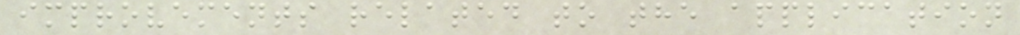improvements related to the application
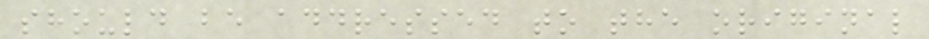should be addressed to the original
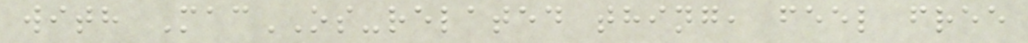with MacOS-related thing, feel free
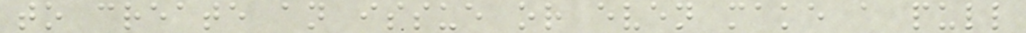to create an issue or even make a pull
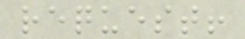request!
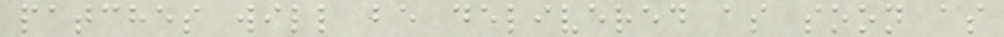patches will be delivered as soon as
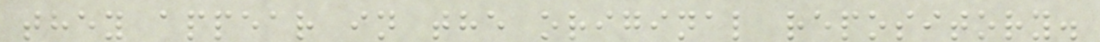they appear in the original repository.
